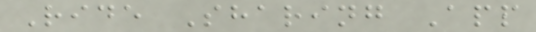Ride Sharing App
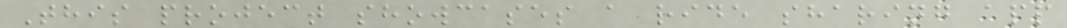This project showcases a ride sharing app
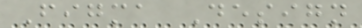Figma Design
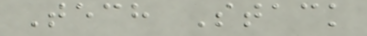Tech Stack
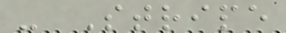- Stripe
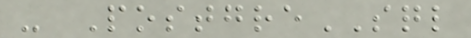- PostgreSQL
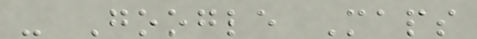- Google Maps
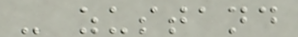- zustand
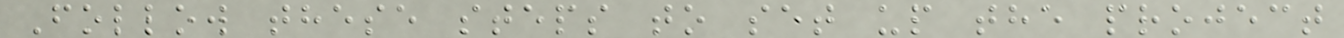Follow these steps to set up the project
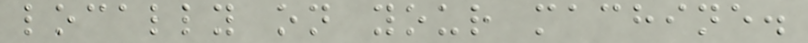locally on your machine.
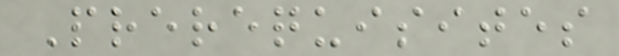Prerequisites
